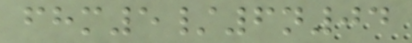fhm5/6n04
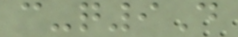c-q9D
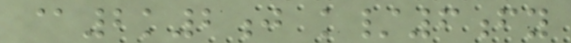@2k2j k/6fy
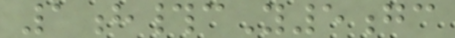1h#cY5gc
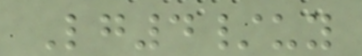Lg4/uy
